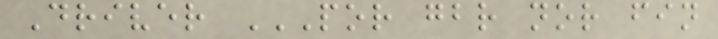Driver POR GBR NOR FIN
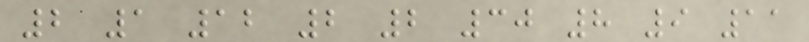2 1 12 2 2 30 8 9 11
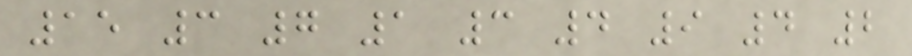15 3 7 1 3 4 9 4 2
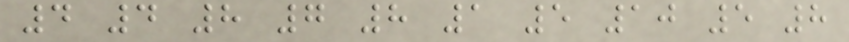4 4 8 7 8 1 5 10 5 8
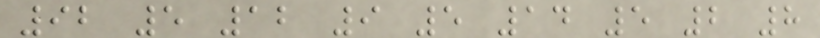92 5 12 9 5 14 5 2 8
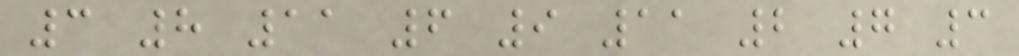3 8 11 6 9 11 2 7 3
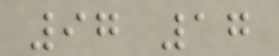97 17
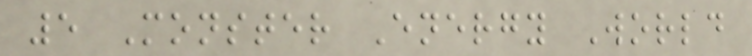5 Monster Energy World
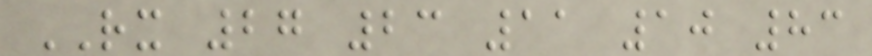RX 27 23 11 10 83
